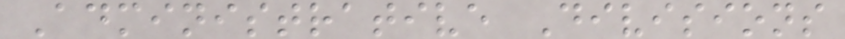Administrative Divisions
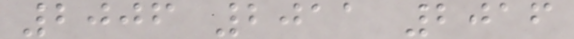2006 2011 2016
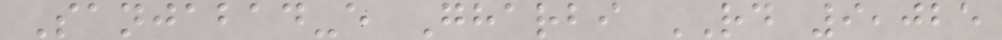Sanjabad-e Gharbi RD 9,025
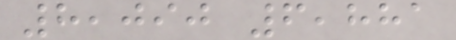8,090 6,881
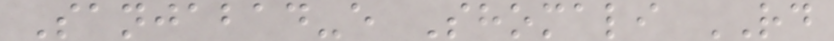Sanjabad-e Shomali RD
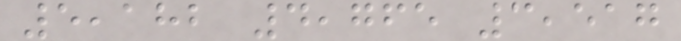5,182 4,765 3,517
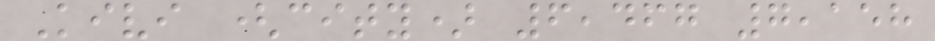Kivi (city) 6,467 7,158
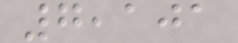7,101
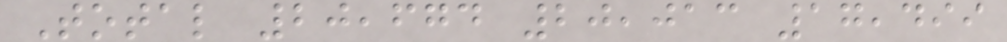Total 20,674 20,013 17,499
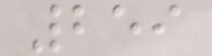259
